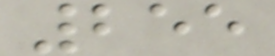255
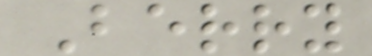Berry
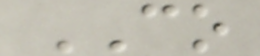CO
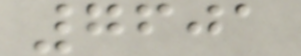7601
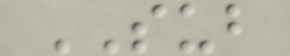SUB
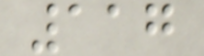117
